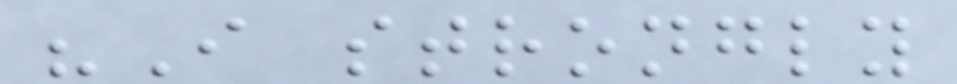"I strongly
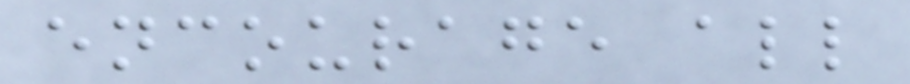encourage all
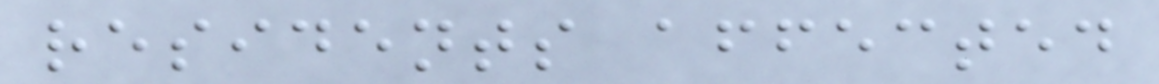residents affected
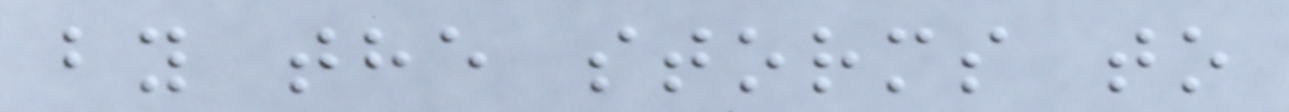by the storms to
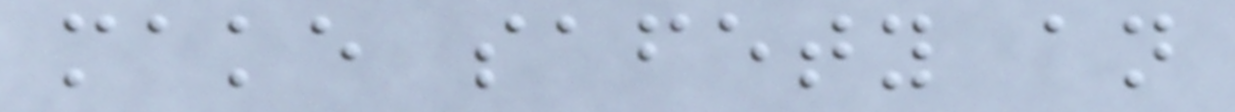make safety an
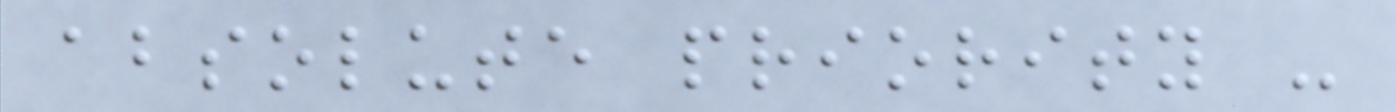absolute priority -
